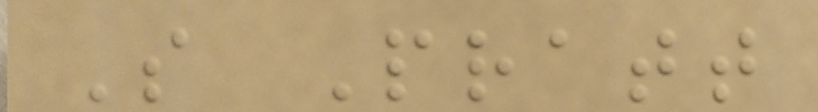S Pratt
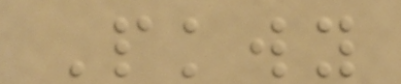Pkwy
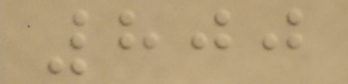800
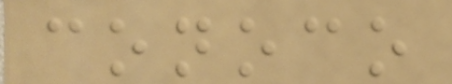conoco
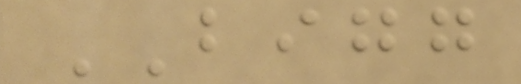BIGG
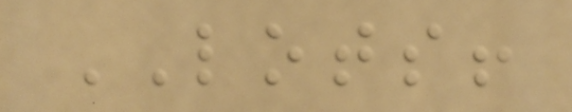LOTS!
